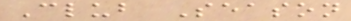Club Season
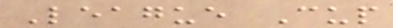League Cup
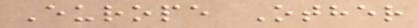Europe Other
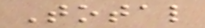Total
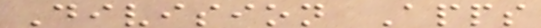Division Apps
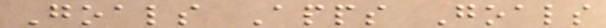Goals Apps Goals
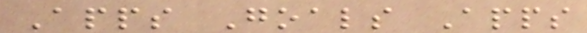Apps Goals Apps
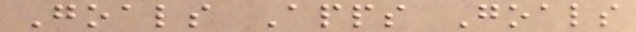Goals Apps Goals
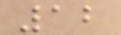12
